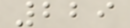229
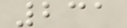231
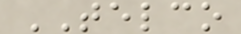TELCO
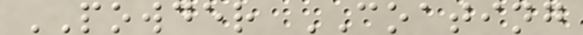POWDER COATING
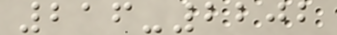216-2202
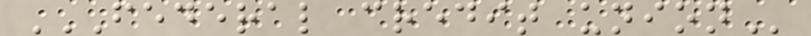FEDERAL CREDIT UNION
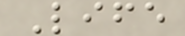Life
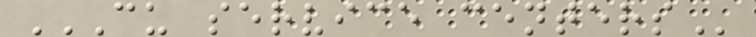CU SERVICE CENTERS
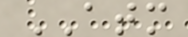ATM
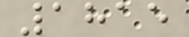1815
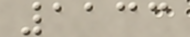1133
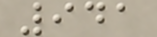941
